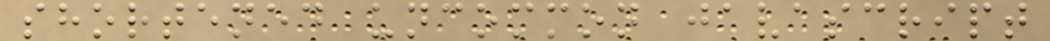shortened uncommon javascript
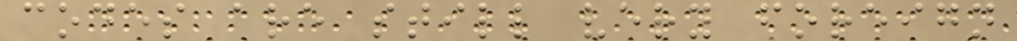codes are still very foreign
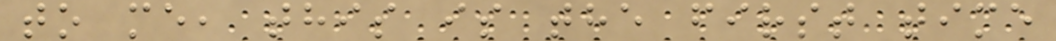to me, this is the first time
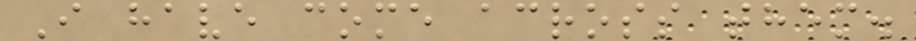I have come across them.
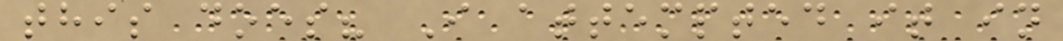this does? I attempted it in
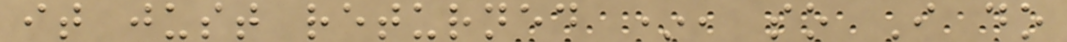it just returned *, so I do
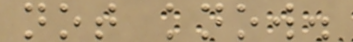not know.
